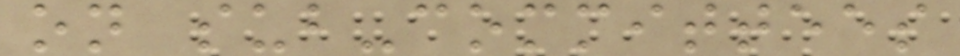on sub-committees
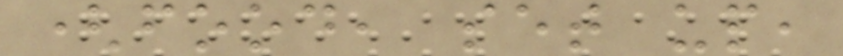(food, set up,
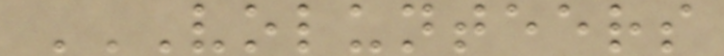VOLUNTEERS
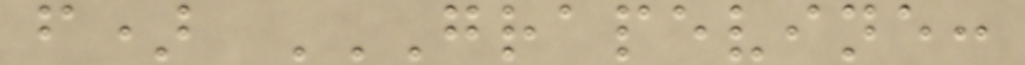f) GRAPEVINE:
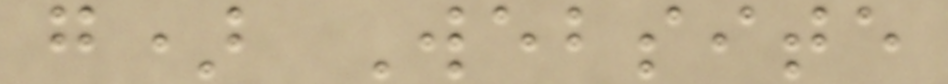g) Website
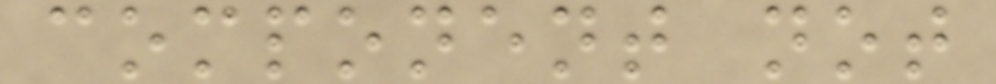component not
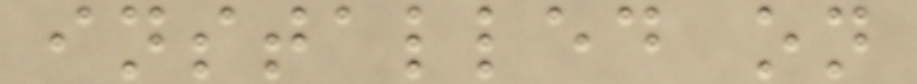installed on
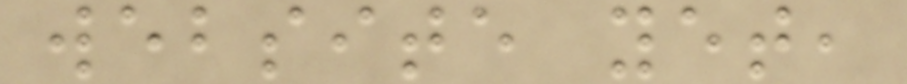website yet,
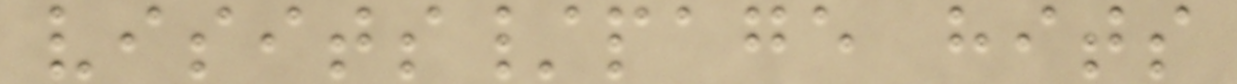visits/page hits
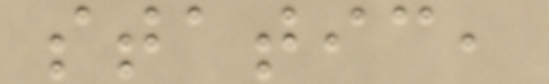static,
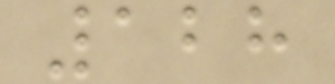128
